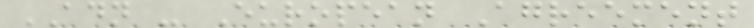ADN - European Agreement
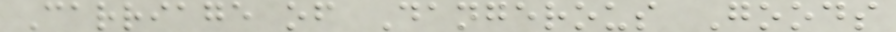Carriage of Dangerous Goods
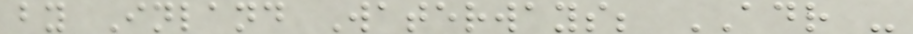by Inland Waterways; ADR -
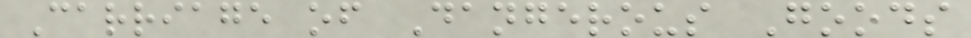Carriage of Dangerous Goods
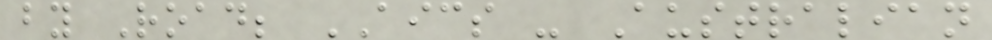by Road; AICS - Australian
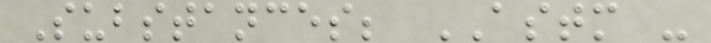Substances; ASTM -
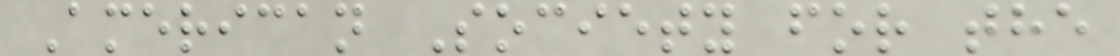American Society for the
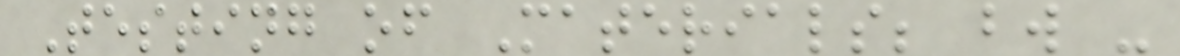Testing of Materials; bw -
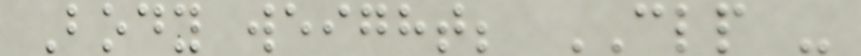Body weight; CLP -
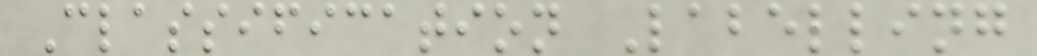Classification Labelling
